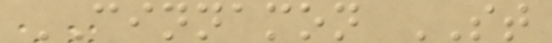CINNAMON ST
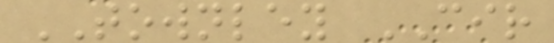TOWNLEY CIR
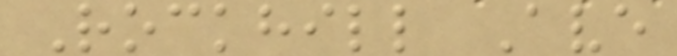Rockhill Ave
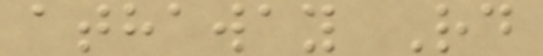athaway Rd
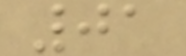01
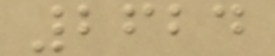2624
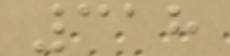318
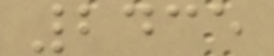2435
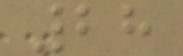28
